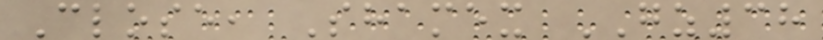Close, Shamex GZ38
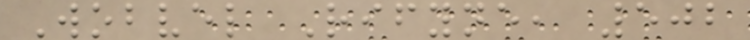Wobvel Rifyne, 502
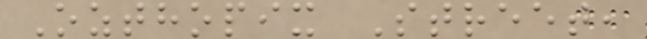Ozthopix Street,
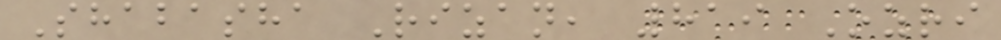Shabasha Rizan, 819 Ozri
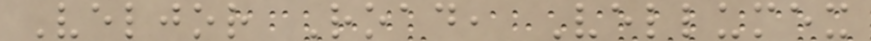Veljor Road, Vellumex
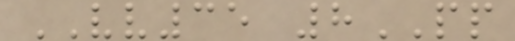VV35 8PP
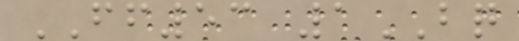FF53 1BQ
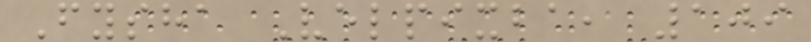Fysha Velpixba, 109
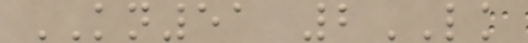KN51 2LK
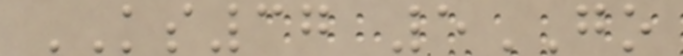KS37 5GO
